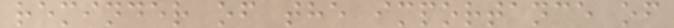reminder of the importance of
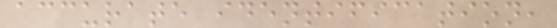accurate identification,
